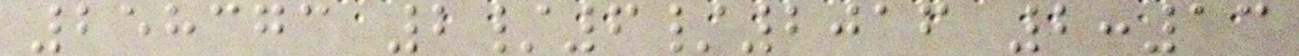258373 2/6/2016 2:13
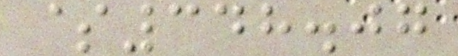$348.07
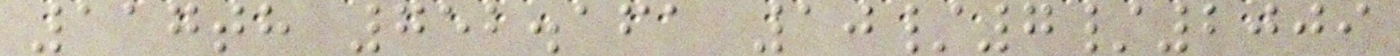117th 752.161 10/7/2009
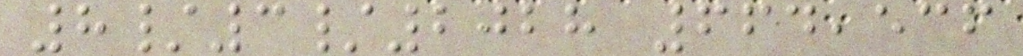8/3/2028 664,536
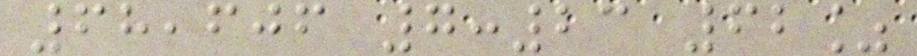68,606 7:23 62%
